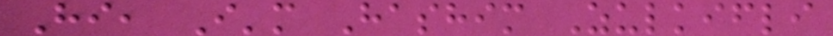Hi, I'm Hashim Zulkifli
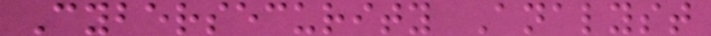Cybersecurity Analyst
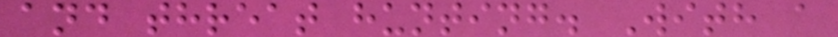and threat hunting. With a
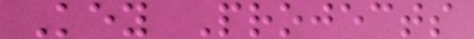Key Projects
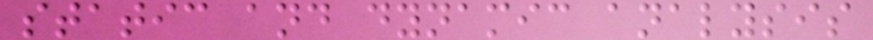static and dynamic analysis
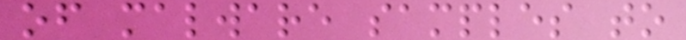of malware samples to
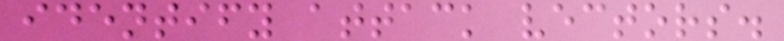identify attack vectors.
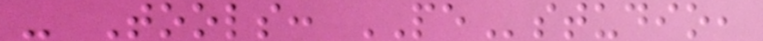- Tools: PEstudio,
